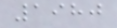1980
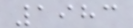1983
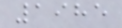1985
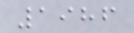1986
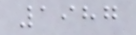1987
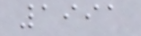1991
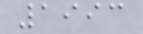1993
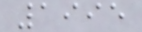1995
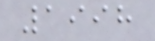1998
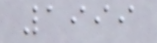1999
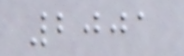2001
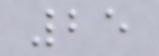25
